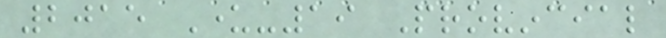2015 Under-19 Provincial
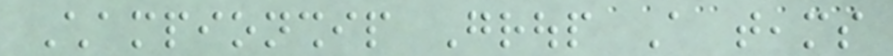Championship Group A teams
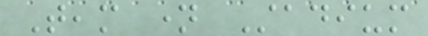Team name Stadium
